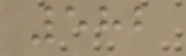582
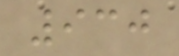930
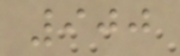900
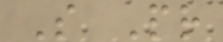S Pr
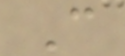C
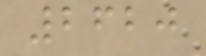2620
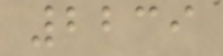2239
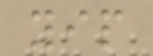yip
